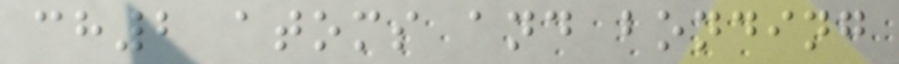ch2 atoms and bonding
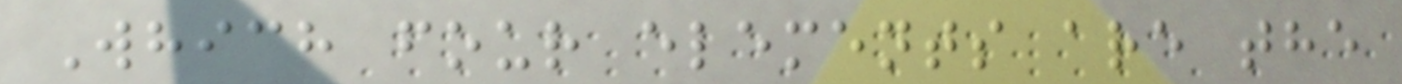Which four elements are the
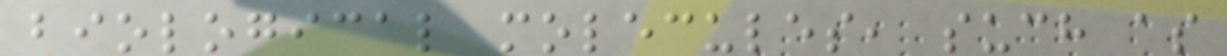biological molecules, such as
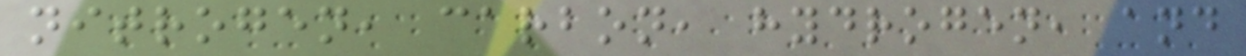nitrogen, carbon, hydrogen, and
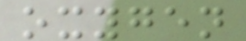oxygen
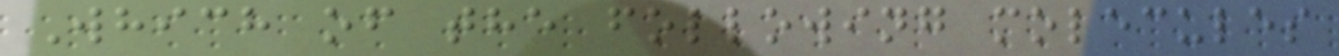Which of the following molecules
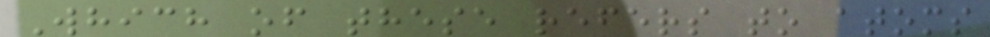Which of these refers to atoms
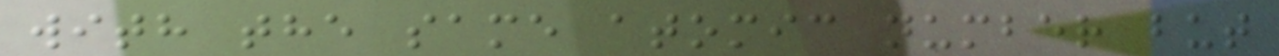with the same atomic number but
